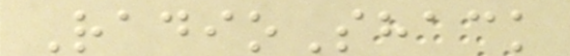RadioShack
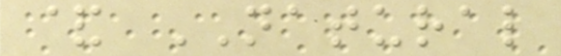& NATURAL
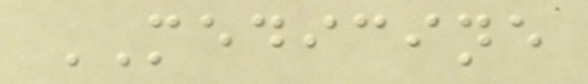MEDICINE
